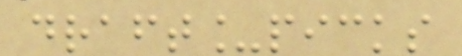draft_picks
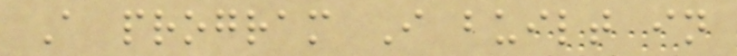A program I built in
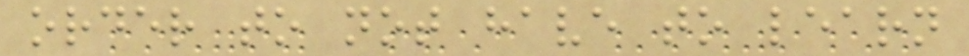order to not have to learn
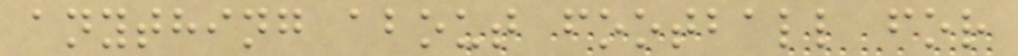anything about football for
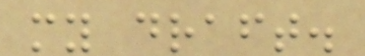my draft.
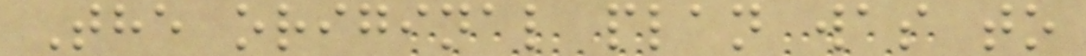The original plan was to
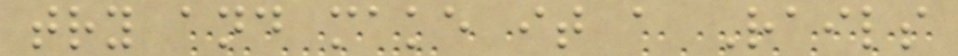try and make it a Rails
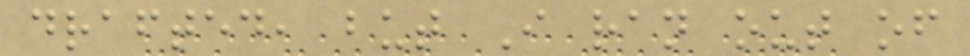drafted, but I ran out of
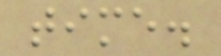time.
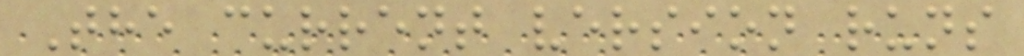The current version runs
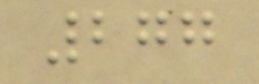277
